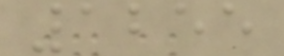1255
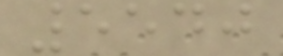5540
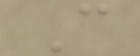C
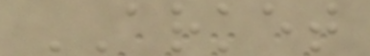ARKET
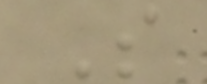S
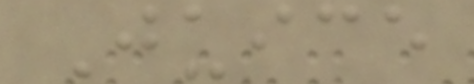Juice
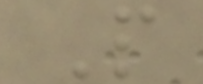P
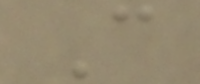C
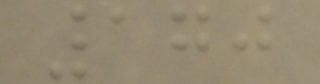170
